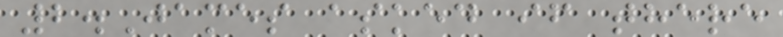2.James asked if there
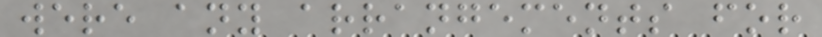were any arrangements for
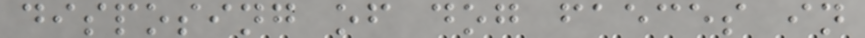disposing of dog faeces in
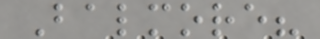Balmore?
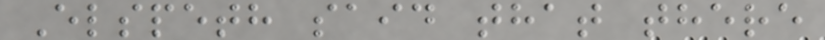Elspeth said that there
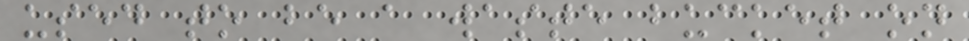used to be a waste bucket on
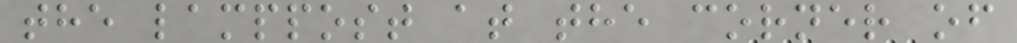the lamppost at the corner of
